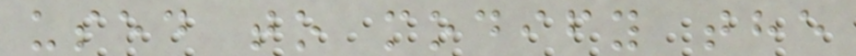used to modify the
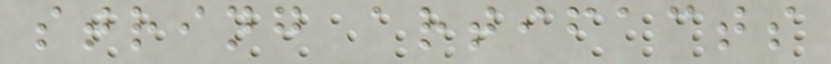string artifacts
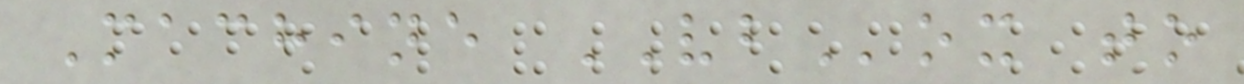Machine VBox to
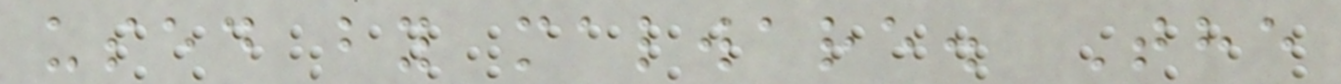used by malware. The
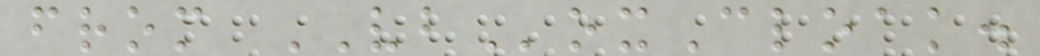from VBoxCloak.
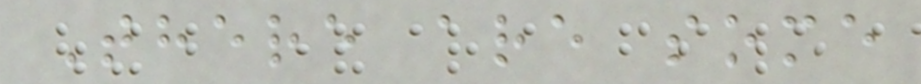There are some
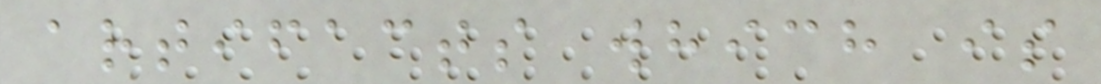artifacts which is
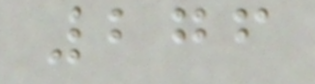276
